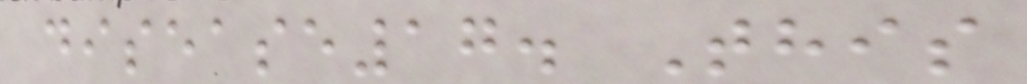disease17. This
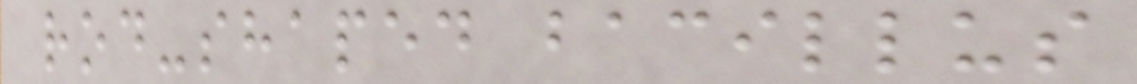rod-shaped bacillus
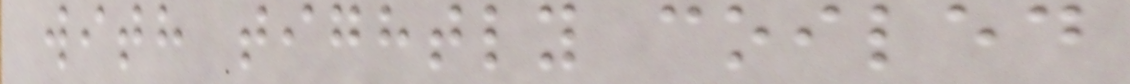with tightly coiled
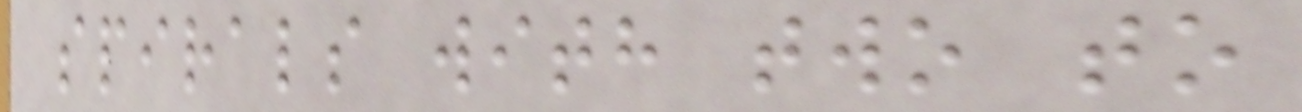spirals with two to
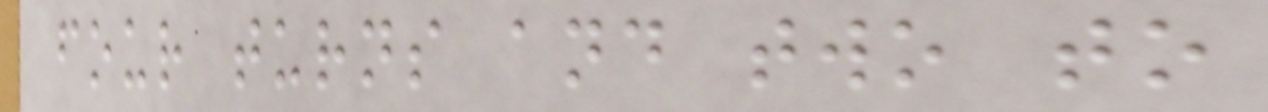four turns and two to
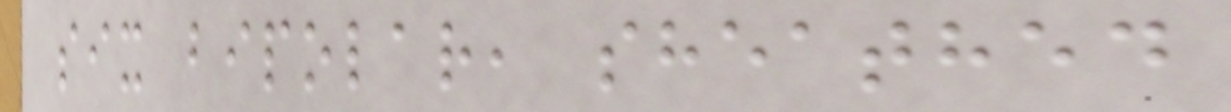six bipolar, sheathed
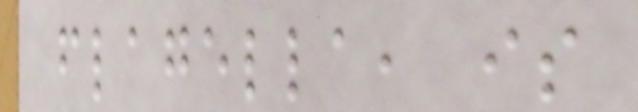flagella, is
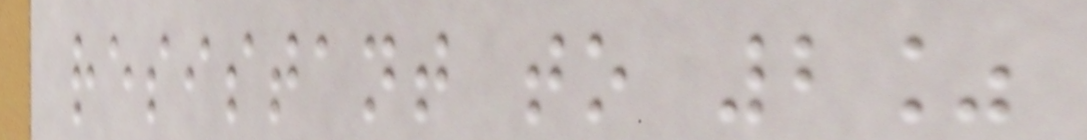resistant to 2%
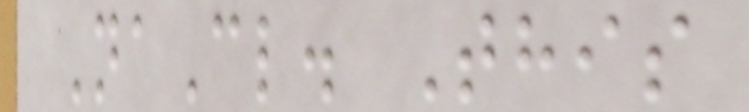NaCl. This
